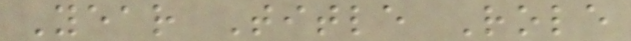Year Title Role
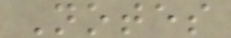Notes
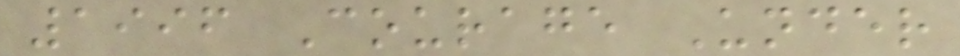1996 Courage Under
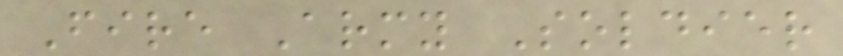Fire Army Soldier
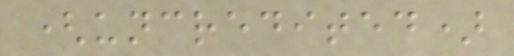(uncredited)
